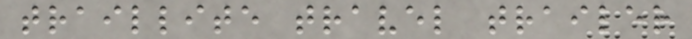traillite travel trailer
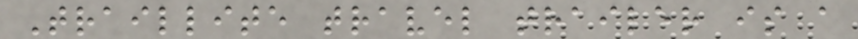Traillite travel trailer is a
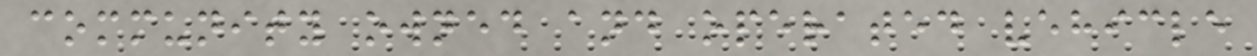community owned and operated vehicle
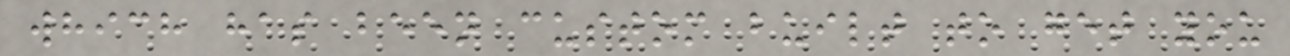which has been custom built to get you
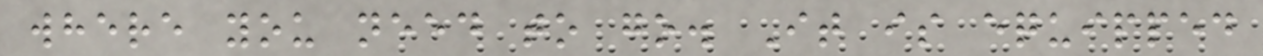where you need to go. It is equipped
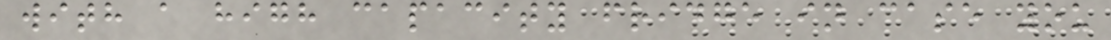with a high capacity fridge in case you
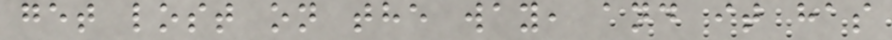get lost on the way, and it has
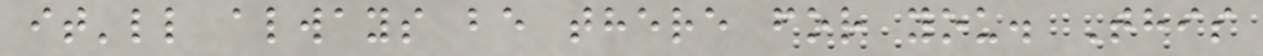it'll always be there for you. This
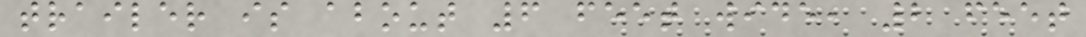trailer is about 6 feet wide, 2 feet
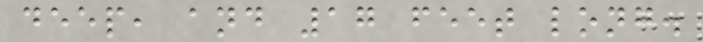deep, and 17 feet long.
